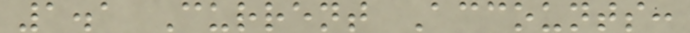1.1 Current Accounts:
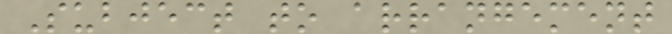Subject to arrangement
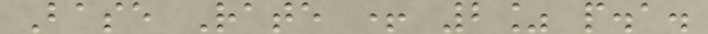Base Rate + 2% p.a.
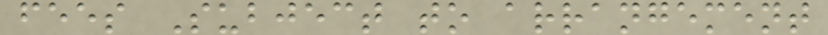fees Subject to arrangement
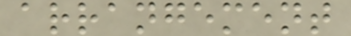arrangement
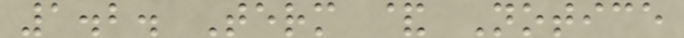1.2. Term & Notice
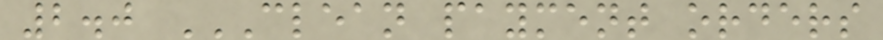2.0 CLEAN PAYMENT ORDERS
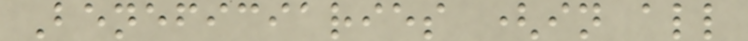Beneficiaries (in all
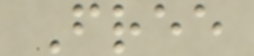Free
